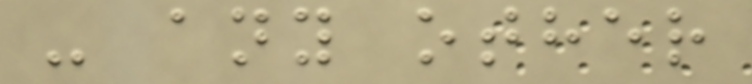- any other
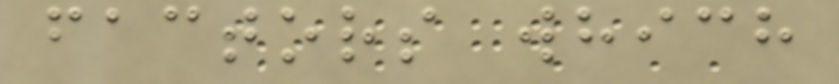factors which
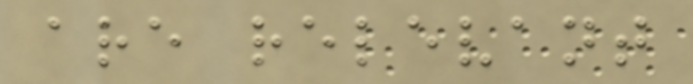are relevant
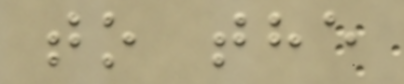to the
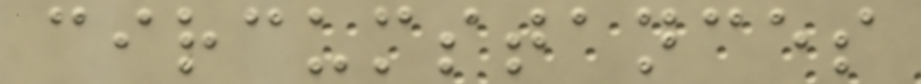circumstances
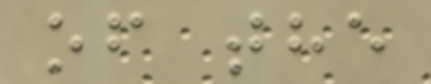of the
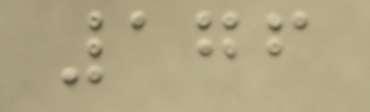176
